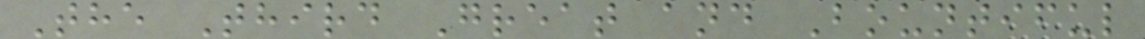The Third Great and Bountiful
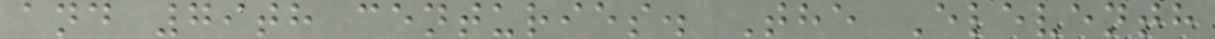and 79th centuries. The Eleventh
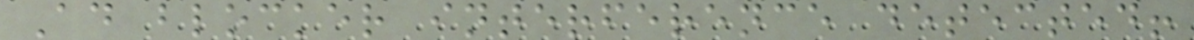Ad blocker interference detected!
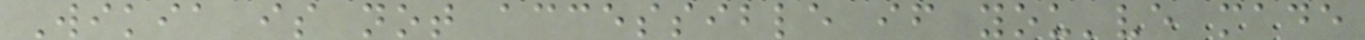Wikia is not accessible if you've made
